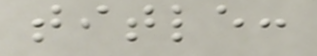title:
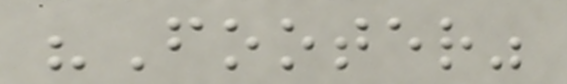"Footer"
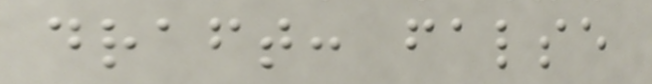draft: false
